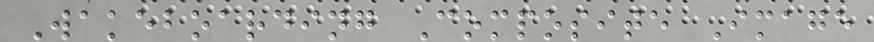Wakeboarding Composite Image
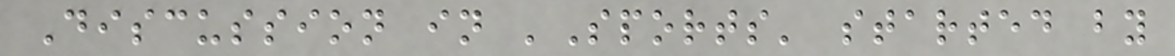Discussion in 'Sports' started by
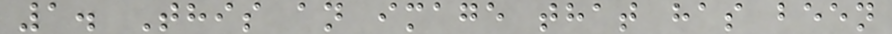1. This an image that has been
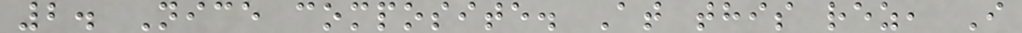2. Nice composite. At this rez, I
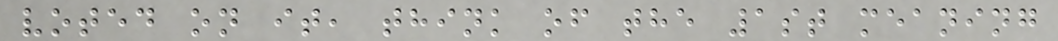voted on it, think of the 1st meaning
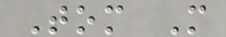Tom M
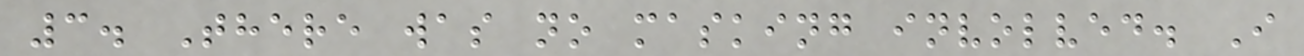3. There was no masking involved. I
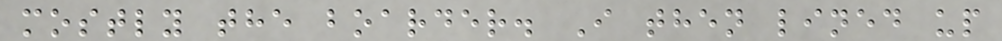mostly the boarder. I then lined up
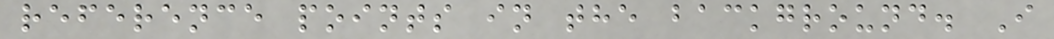reference points in the background. I
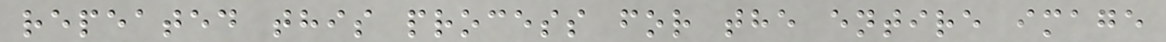repeated this process for the entire image
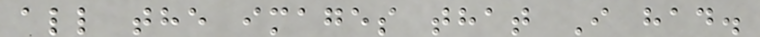all the images that I had.
